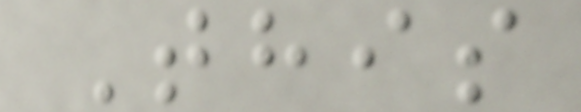This
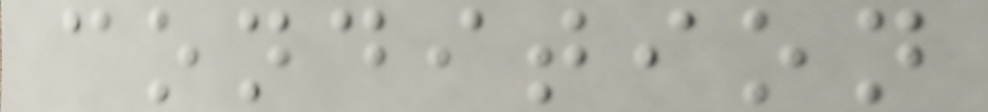condition
